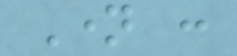Name :
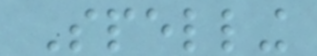Spelling
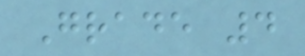Grade 4
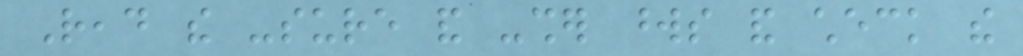Read the -sure and -sher words and check the
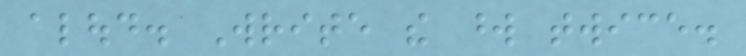aloud. Write the word twice.
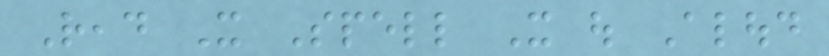Read It Spell It out Aloud
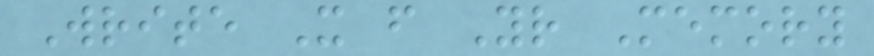Write It from Your Memory
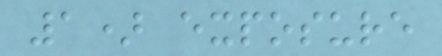1) exposure
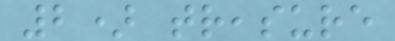2) treasure
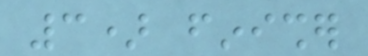3) finisher
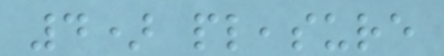4) pleasure
